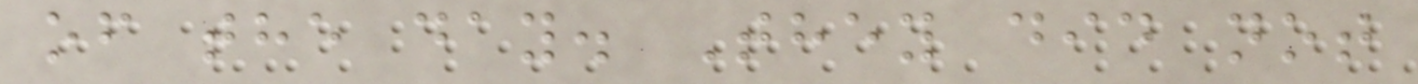of the day. They did not
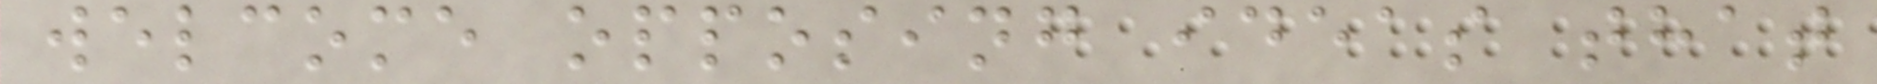welcome opposing ideas that
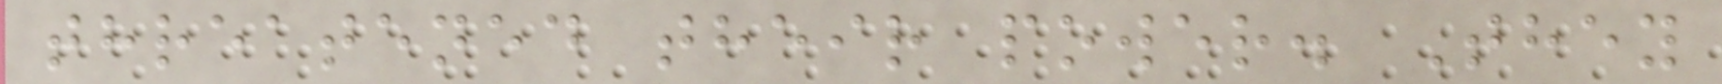threatened their power. They
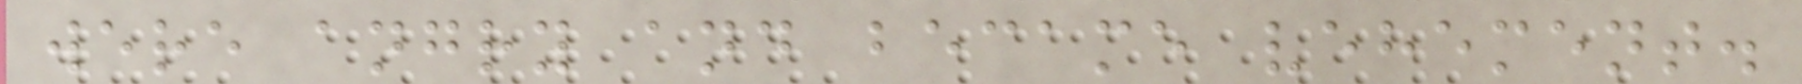were angry and became vehement.
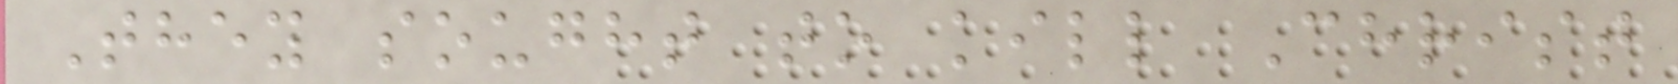They sought to kill Christ
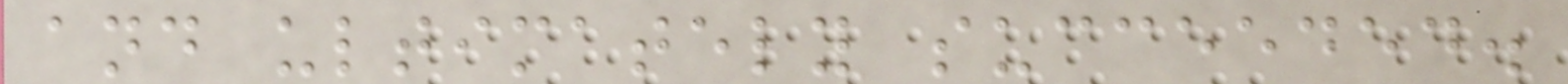and ultimately succeeded.
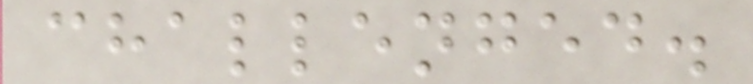challenged.
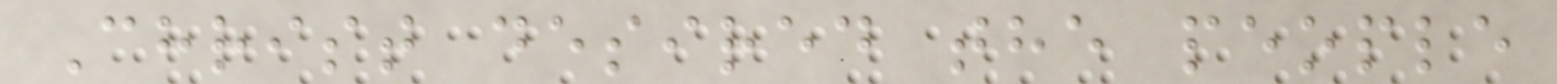Christ desired the people
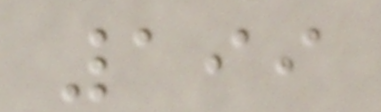199
